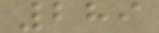289
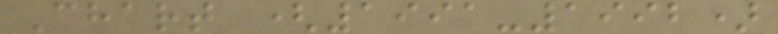Chart (1991-1992)
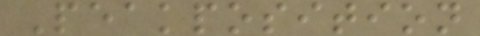Peakposition
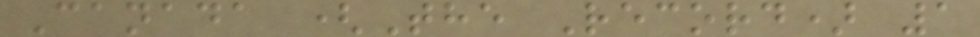Canada (The Record) 1
